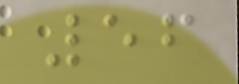56
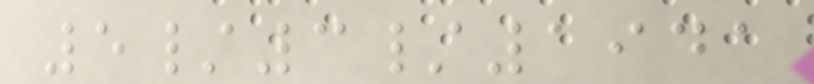5/3/1941
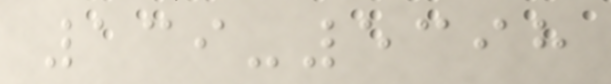139-5398
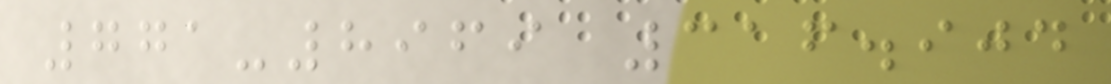771-8969 316.904
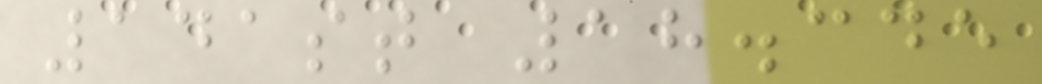141st 18.345
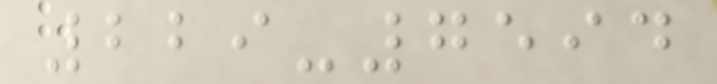229-7594
